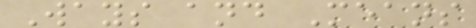Ways and Means
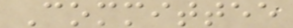Committee
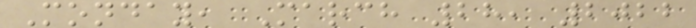Monday, March 28, 2022
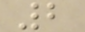2
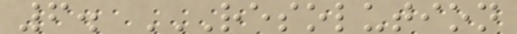6. RESOLUTION
